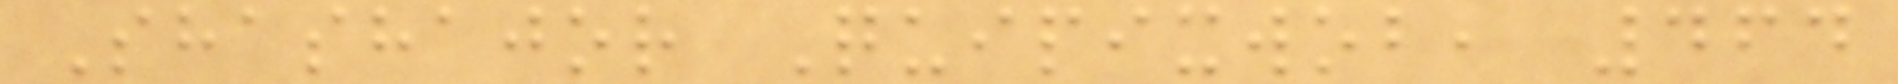Shashajor Quipixwob, 464
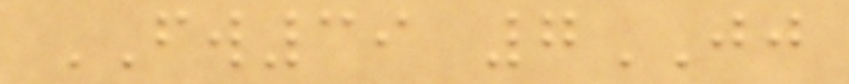FW39 7JJ
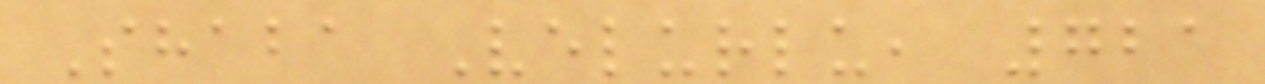Shaba Velurlu, 721
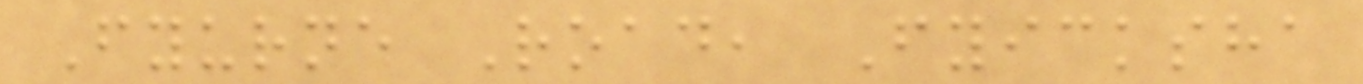Fyurne Road, Fyicksha
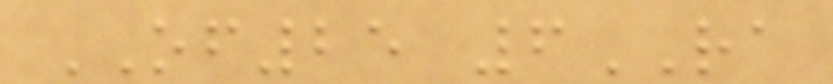OF25 6RA
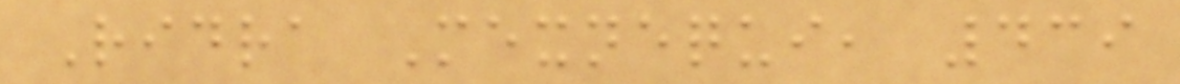Ridra Mexnequi, 439
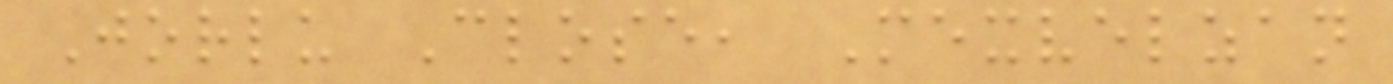Jorlu Close, Mexvelzan
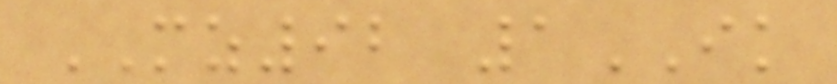MZ92 1IK
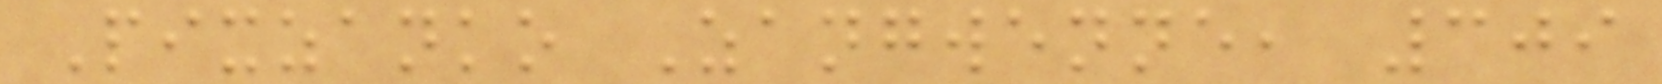Pixzanko Zangwenne, 309
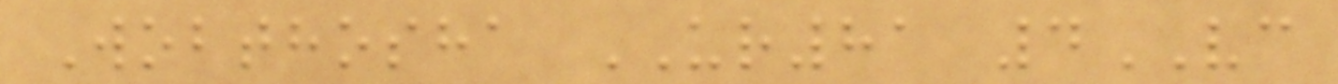Wobthosha UR81 4VC
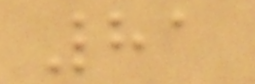81
